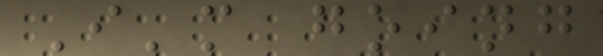I'm going
